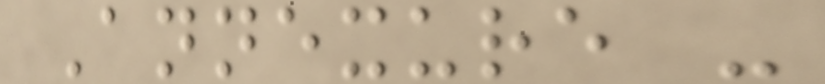Annexure -
